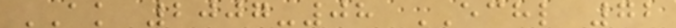AK 2007-08 ECHL 72
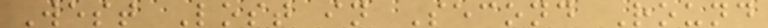West Lost in Second Round
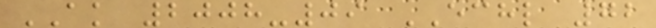AK 2008-09 ECHL 72
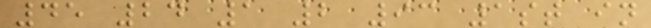45 24 1 2 93 1st in
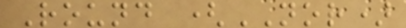Round (NOR)
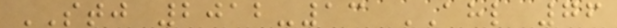STJ 2012-13 AHL 76
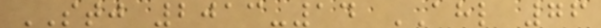STJ 2013-14 AHL 76
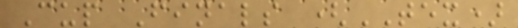Cup Finals (TEX)
